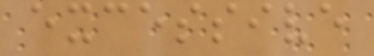excessive
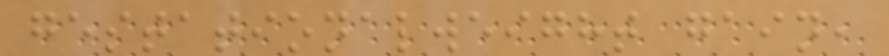gestationalweight gain,
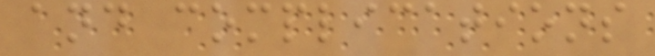and complications
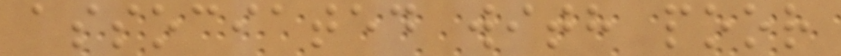associated with poor
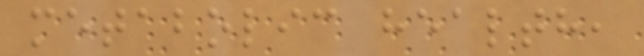metabolic health,
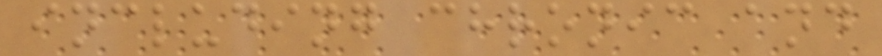including chronic and
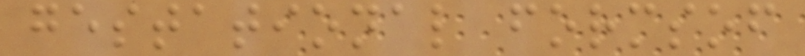gestational formsof
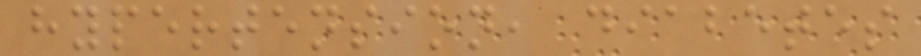hypertension, diabetes
